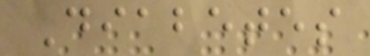Diabetes
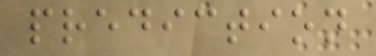prediction
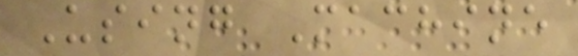Using Machine
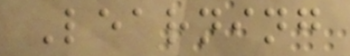Learning
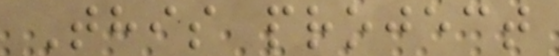This project
